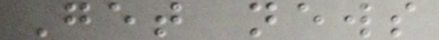Get news
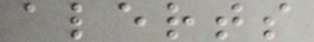alerts
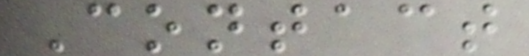Contact
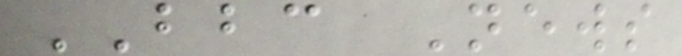BBC News
